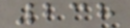238
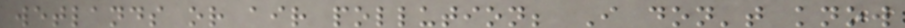wetlands or air pollution; I don't know
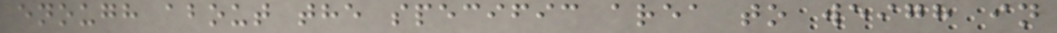enough about the specific area to weigh in
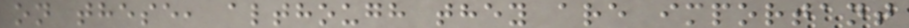on these, although they are important
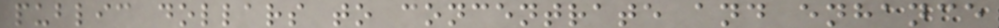public dollars to concentrate and enhance
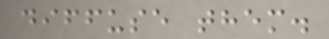diffuse them.
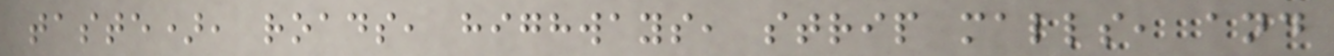taste), roads, highways, strip malls, and
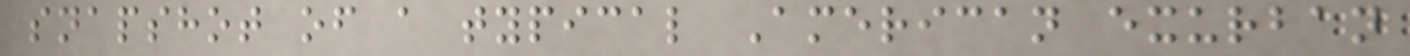snapshot of a typical American exurban
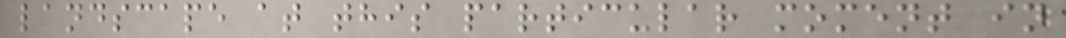landscape at this particular moment in
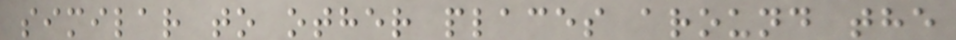similar to other places around the
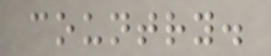country.
